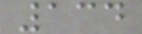134
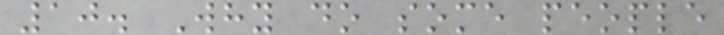10. Why do some people
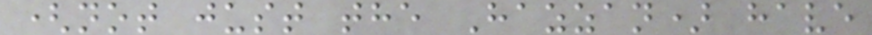(not just the Hazzan) have
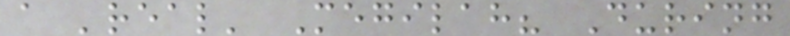a 'real' Megilah? During
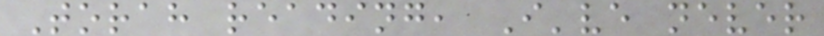Torah reading, I've never
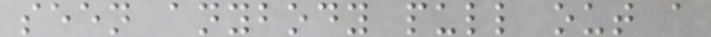seen anybody pull out a
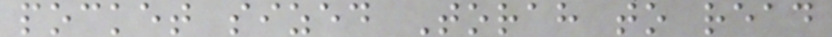pocket sized Torah to read
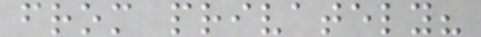from privately?
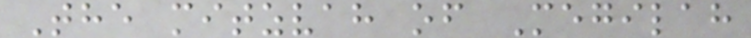The mitzvah of Megilah
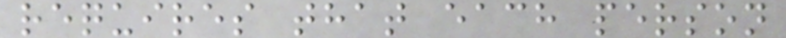requires that each person
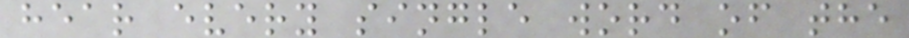hear every single word of the
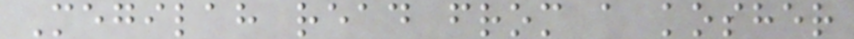Megilah read from a kosher
